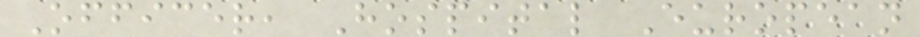Officer, Hospital European
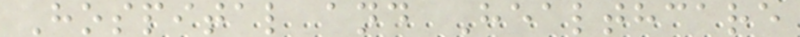Hospital and Healthcare
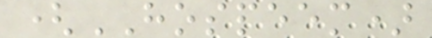(HOSPEEM)
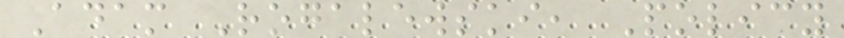Adam Rogalewski, Policy
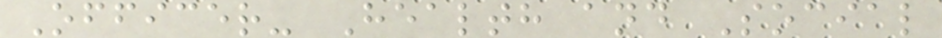Officer- Health and Social
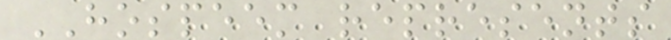HOSPEEM represents
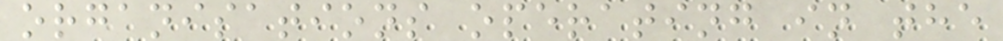organisations operating in the
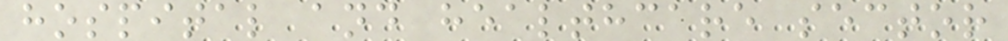hospital and healthcare sector
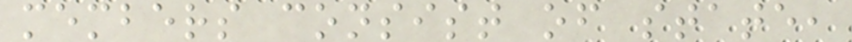members consist of state,
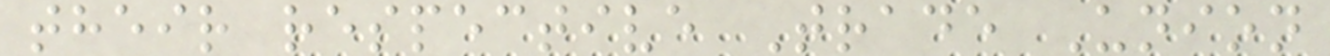their respective Trade Union
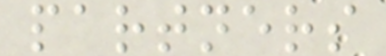partners
